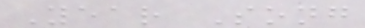Year Song
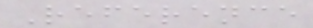Reference
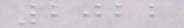2022
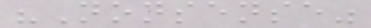"Nonsense"
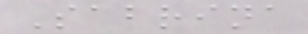Sabrina
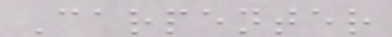Carpenter
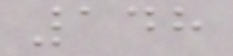148
